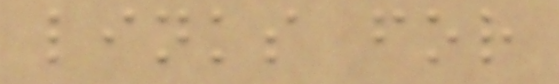links for
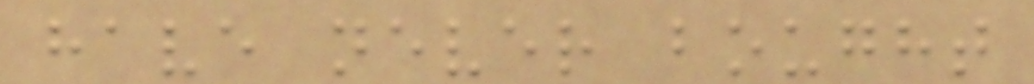have never bought
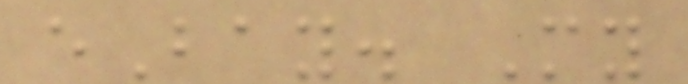eBay. My
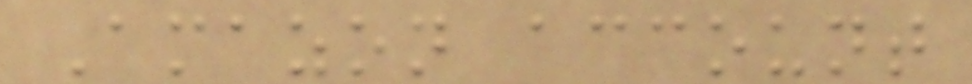Amazon account
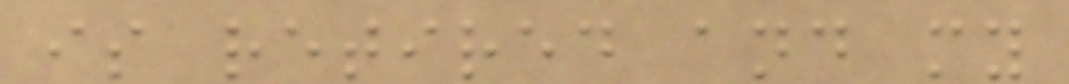is retired and my
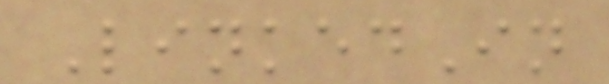LinkedIn
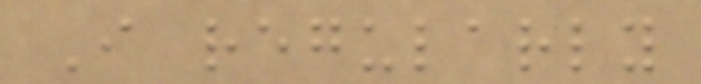I regularly
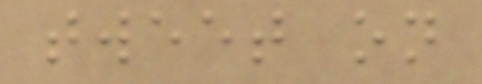tweet on
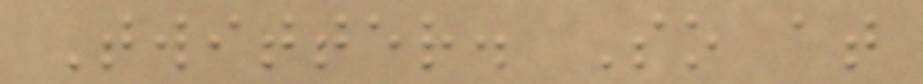Twitter. So at
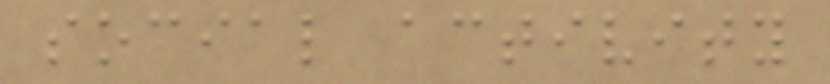social activity
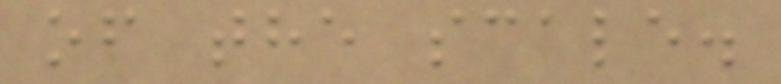of the scale.
